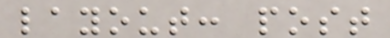layout: post
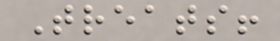Treats!
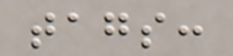tags:
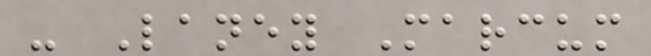- Laney Marcum
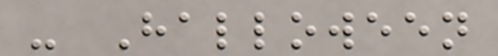- Halloween
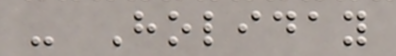- Holiday
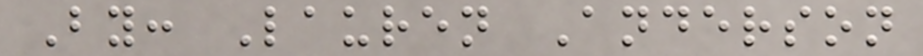By: Lauren Anderson
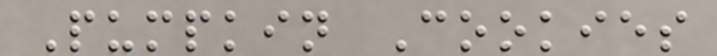Pumpkin Cookies
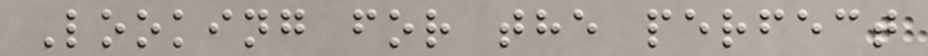Looking for the perfect
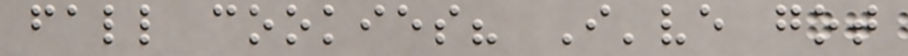fall cookies? I've got
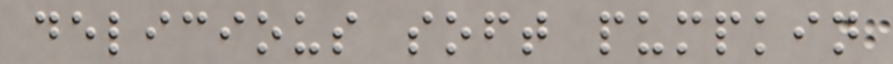delicious soft pumpkin
